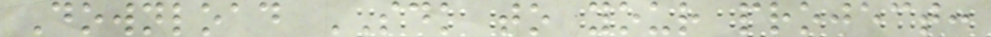Download SDK to your project:
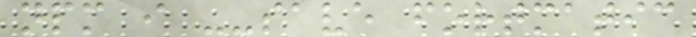npm i --save fortmatic
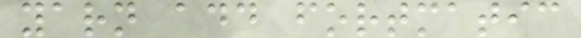yarn add fortmatic
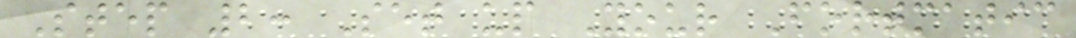Step 2: Set up Your Fortmatic
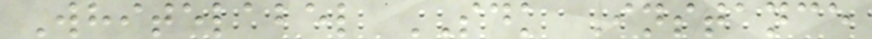Whitelabel SDK Instance
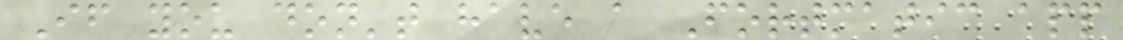If you don't have a Fortmatic app
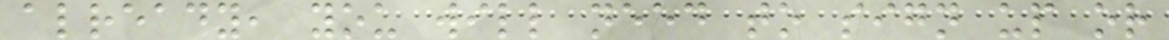already, you will need to sign up or
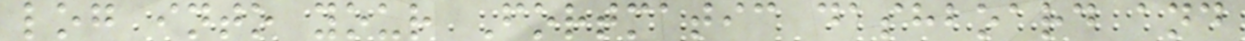log into your Fortmatic dashboard and
